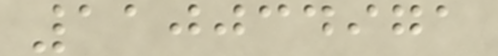110034971
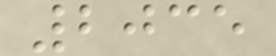2035
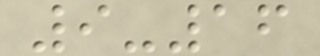9-16
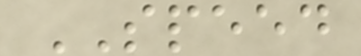SPEED
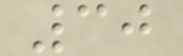30
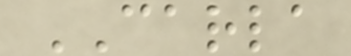CARLA
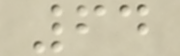64
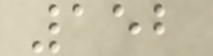152
